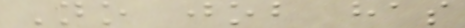No job has
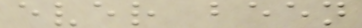ever been
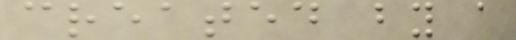created by a
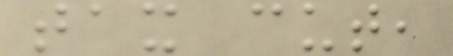tax cut,
